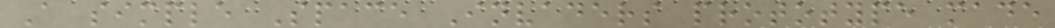A simple Space Invaders prototype made
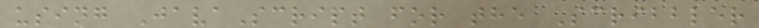using JavaScript for the Scribbler
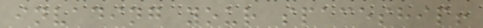invading your spaceship!
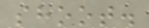shoot.
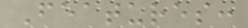Features:
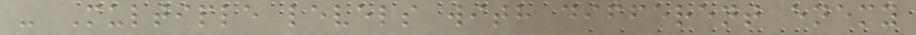- Multiple levels with different enemy
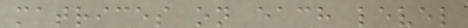matrices on each level
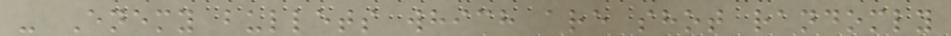- Enemy bullets which are shot randomly
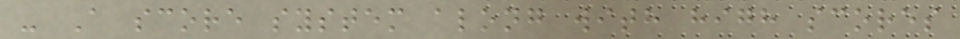- A score system along with high scores
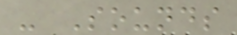- Sounds
